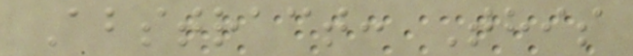Abstract: This
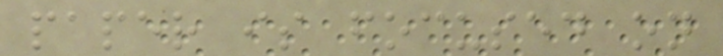paper is focused on
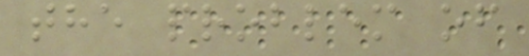the problem of
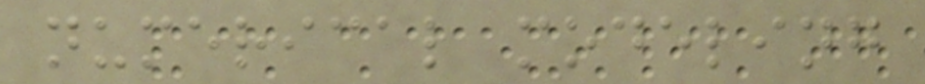numerical modeling
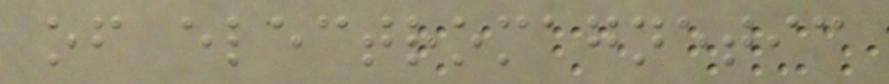of electromagnetic
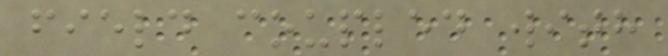field coupled with
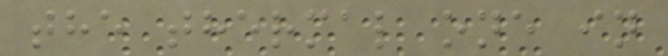the thermal one in
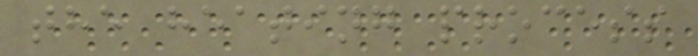the heating process
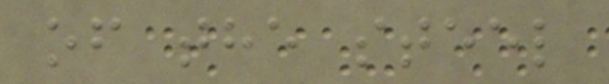of the steel
